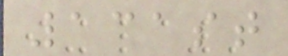131st
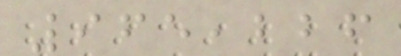965,226
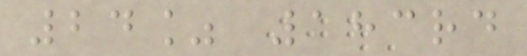24% 183rd
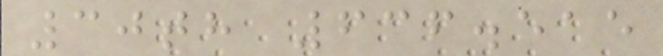30th 636.515
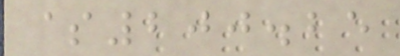$200.25
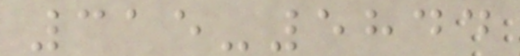315-5844
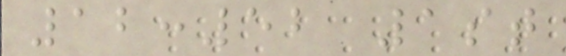12:52 1st
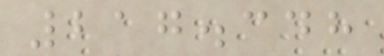217.348
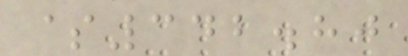$342.80
